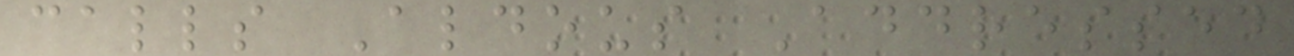calls Aldous Addressed
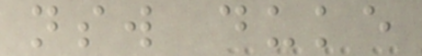nsw duke
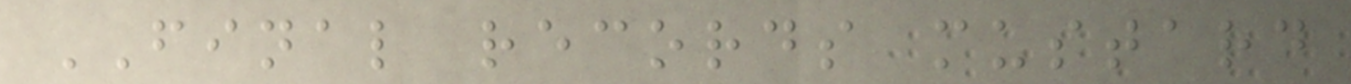FINAL records mustard
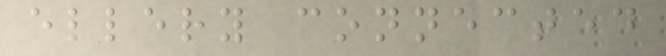ellery connected
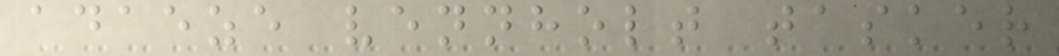adaeze vennholt tasker
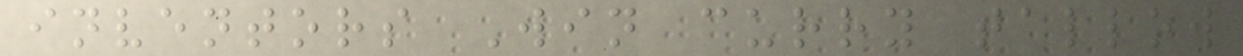inventors Win curry tallow
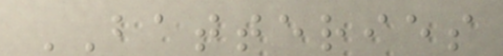BATTERIES
